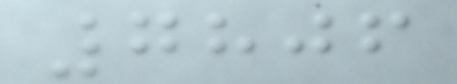7806
